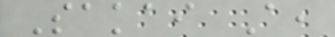Sakai A,
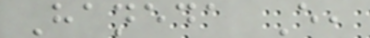Haneda E,
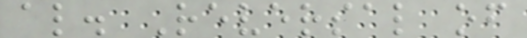al. Reversal of
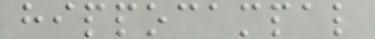hippocampal
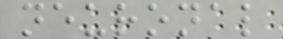neuronal
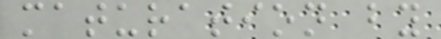maturation by
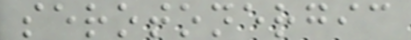serotonergic
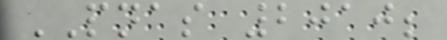PNAS 2010;
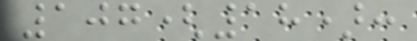107(18):
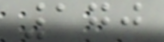170
